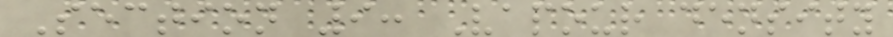Section 9: Vapour density
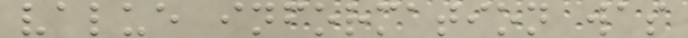value information was
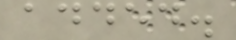added.
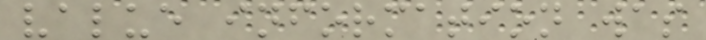value information was
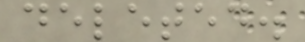deleted.
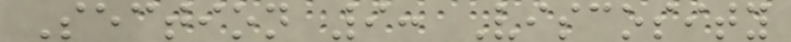Section 9: Viscosity
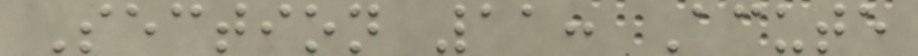Section 11: Acute
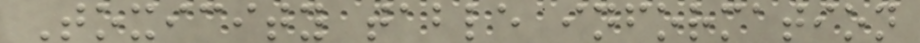Toxicity table information
